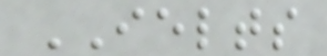IELTS
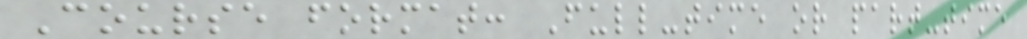Course format: Full-time or part-time
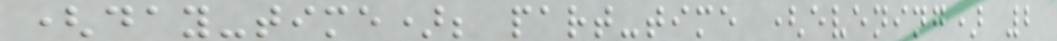(day-time); part-time (evening) 2
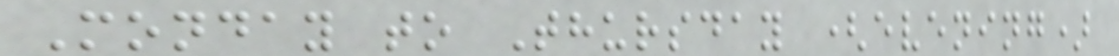Monday to Thursday (evening)
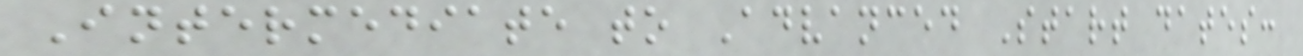Intermediate to Advanced Start dates:
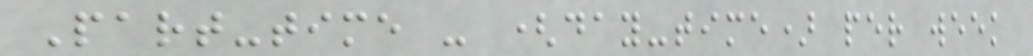Part-time - (day-time) per week
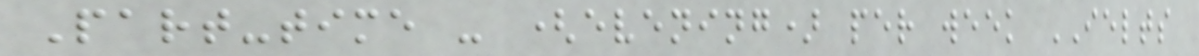Part-time - (evening) per week IELTS
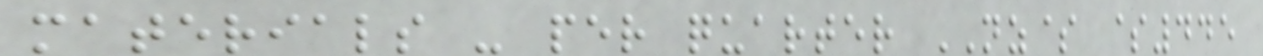materials - per quarter NZ$ $445
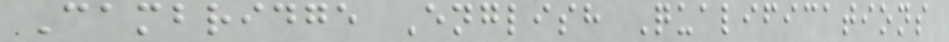Cambridge English Qualifications
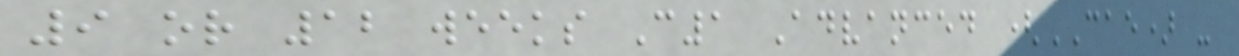9 or 12 weeks C1 Advanced (CAE) -
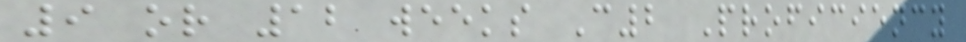9 or 12 weeks C2 Proficiency
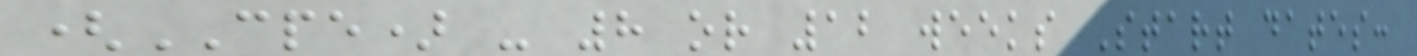(CPE) - 8 or 12 weeks Start dates:
